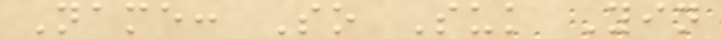Name: So Suk Yin
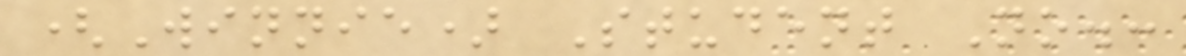(Winnie) Student No.:
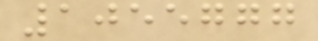1055777
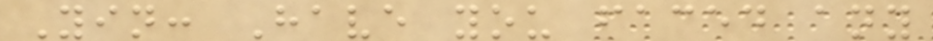Yin: Have you faced any
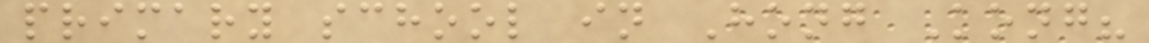primary school in Hong Kong?
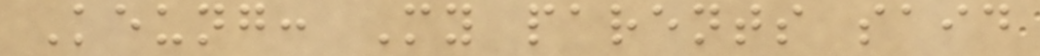Keung: My parents said
